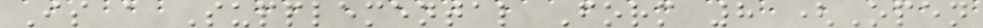Is a Supplemental Form 8 (Open
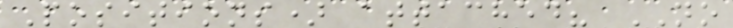Positions) attached? NO
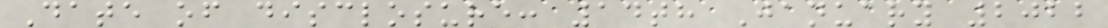Date of disclosure: 14th January 2022
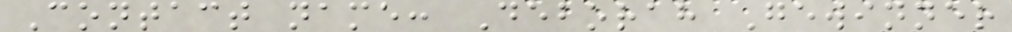Contact name: Deborah Gewinner
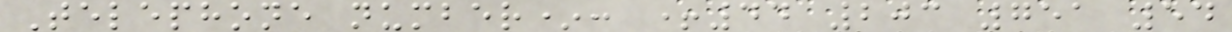Telephone number*: +44 203 751 54
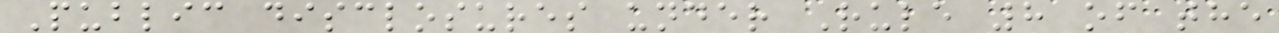Public disclosures under Rule 8 of the
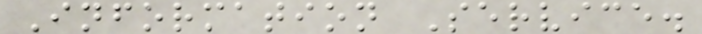Information Service.
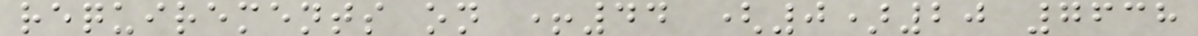requirements on +44 (0)20 7638
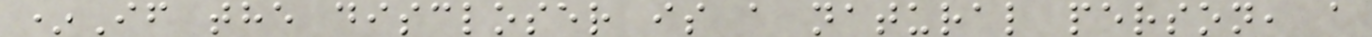*If the discloser is a natural person, a
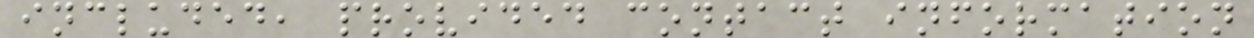included, provided contact information
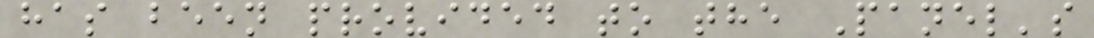has been provided to the Panel's
